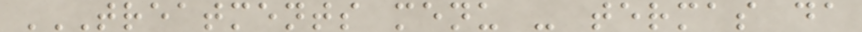TREATMENTS MENU - TERMAS DA
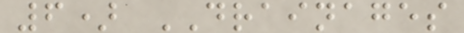6) DRAINAGES
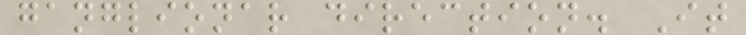ganglionar direction. It
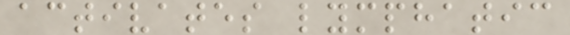activates lymphatic
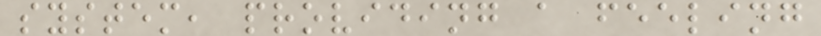system, providing a feeling
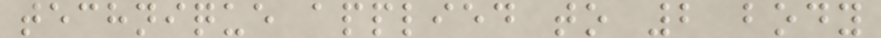technique applied to 2 body
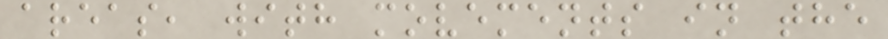areas, with movements in the
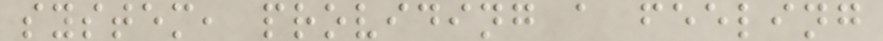system, providing a feeling
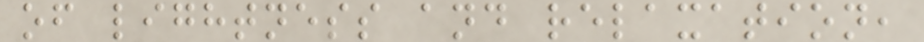of lightness and relaxation,
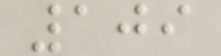109
